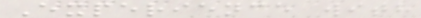Experience with
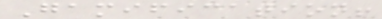Gamification!
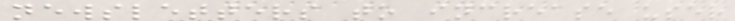newsletters to increase user
